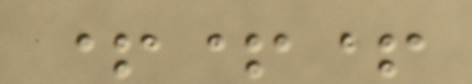+++
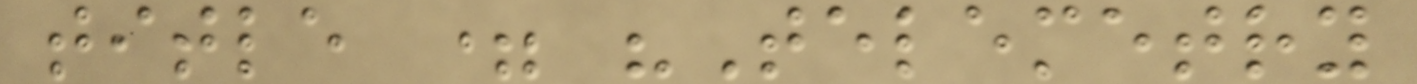title = "Telemetry
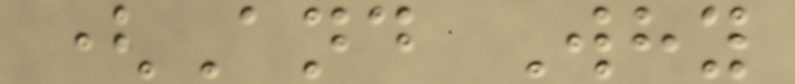(And Why
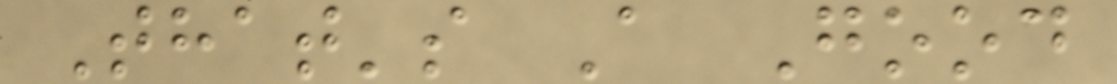That's A Good
